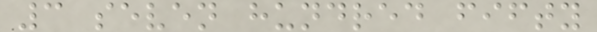3 seven hundred fifty
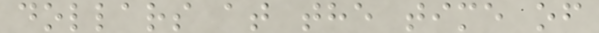dollars at the time of
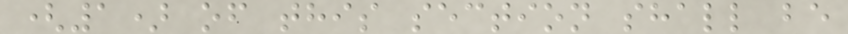(1) of this section shall be
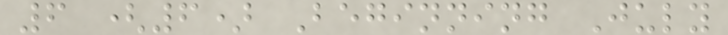6 (6) Beginning July
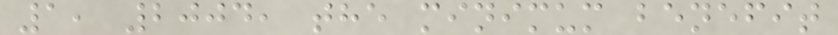1, 2004, the minimum benefit
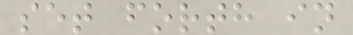set forth in
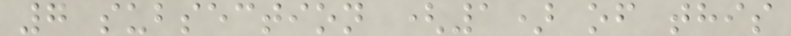7 subsection (1) of this
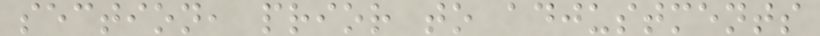section, prior to adjustments
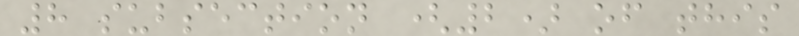8 subsection (2) of this
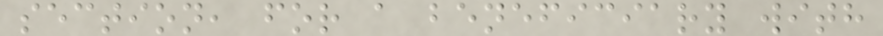section, for a beneficiary with
